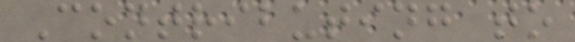Contributing to
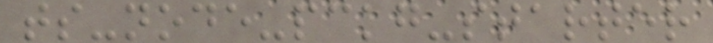ts-node-pckg-starter
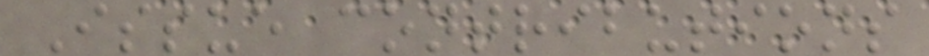Issue contributions
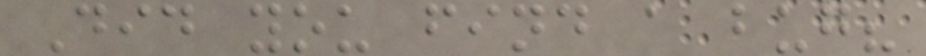Did you find a bug?
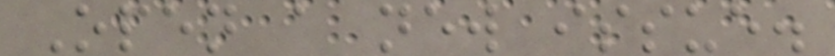Open a new issue.
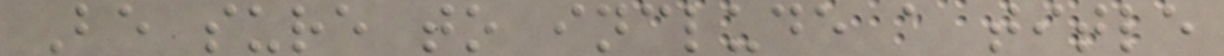Be sure to include a title
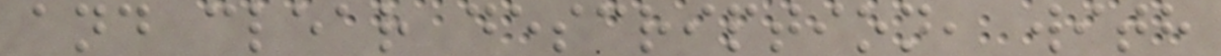and clear description, with
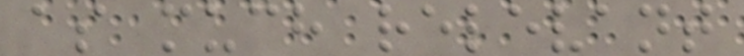as much relevant
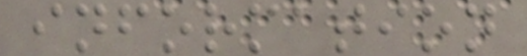information
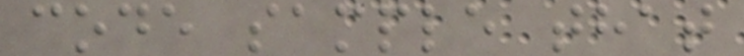code sample that
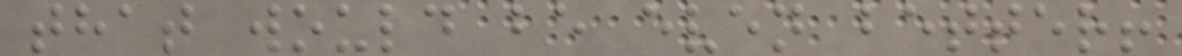that would be even better!
